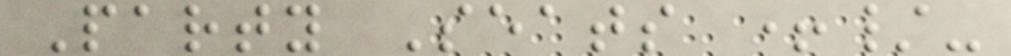Party Seats +/-
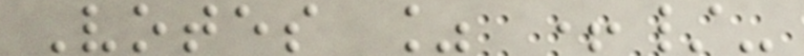Votes % +/-
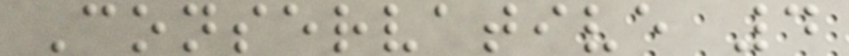Conservative 4
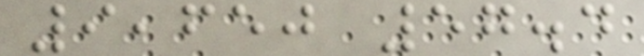9,650 57.4
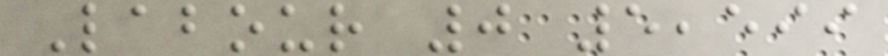Labour 0 5,599
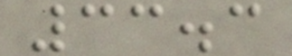33.3
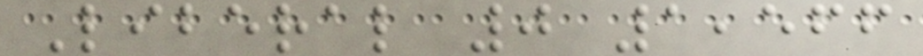Liberal 0 1,566
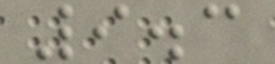9.3
